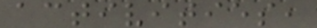activities,
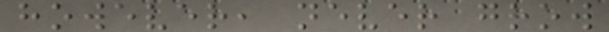however, never grow
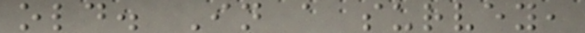old. In a survey,
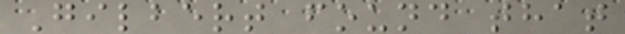Gilbert found that
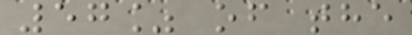57% of the
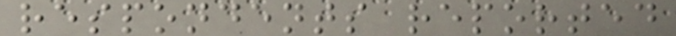respondents reported
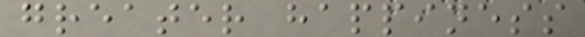greater happiness
